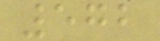572
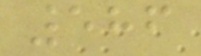586
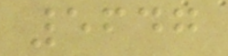5647
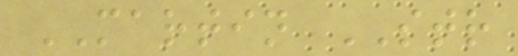MARTIN STR
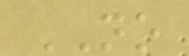NO
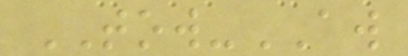TOW-AW
